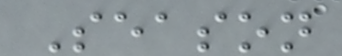Season
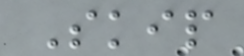Skip
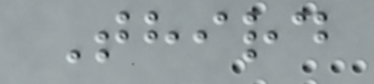Third
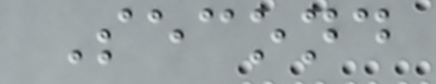Second
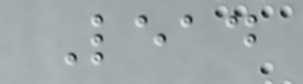Lead
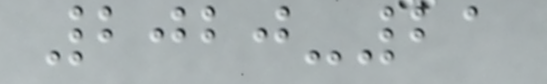2020-21
